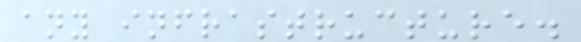any infrastructure.
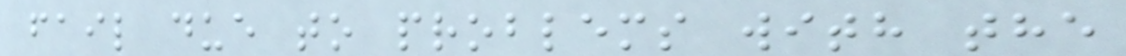fail due to problems with the
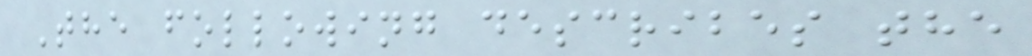The following describes the
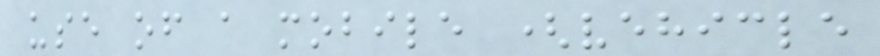use of a mobile (vehicle
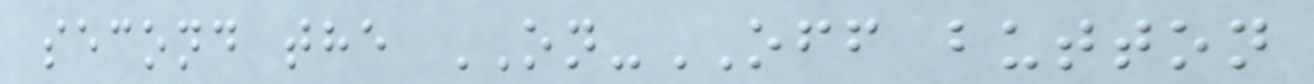second the ON-OFF button
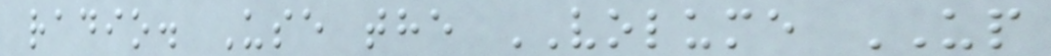radio. Use the VOLUME UP
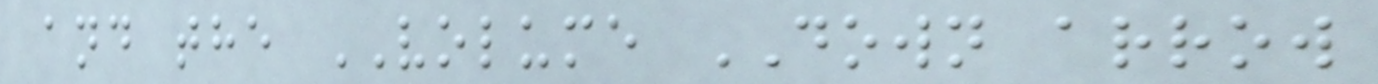and the VOLUME DOWN arrow
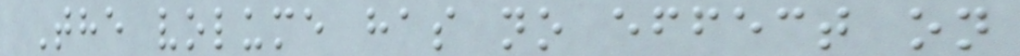The volume has no effect on
